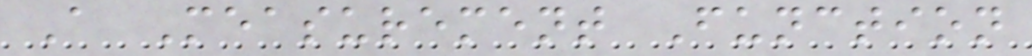A Measurement Function
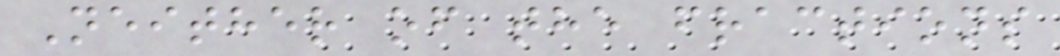Neither of the fractions
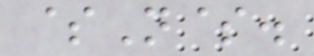$N$.
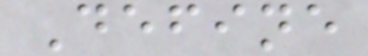Define
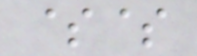$$
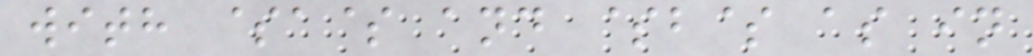with $a$ and $b$ as in
